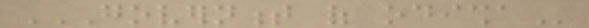GOVERNMENT OF ODISHA
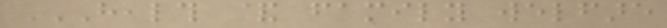HEALTH & FAMILY WELFARE
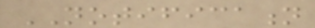NOTIFICATION
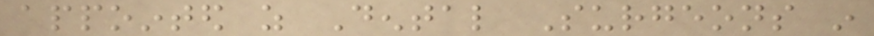appointed as Dental Surgeons in
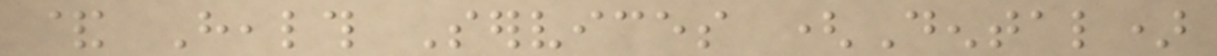& Health Services (Dental)
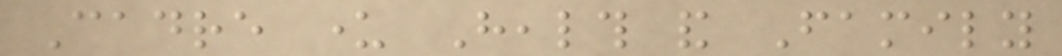Cadre under Health and Family
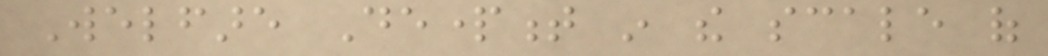Welfare Department in the scale of
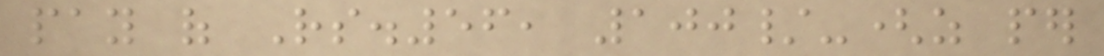pay of Rs.56, 100/-(as per
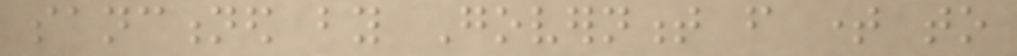sanctioned by Government from time to
